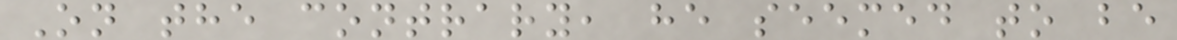On the contrary, he seemed to be
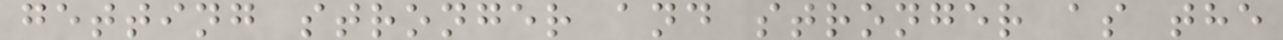getting stronger and stronger as the
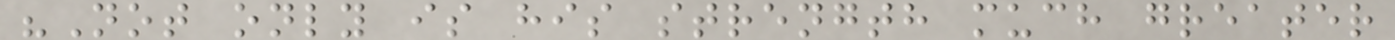"Not only is his strength much greater
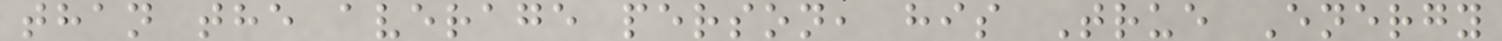than the average person, his True Energy
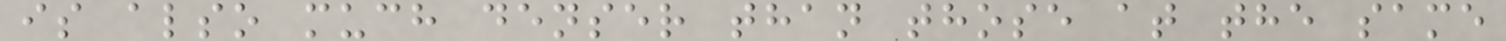is also much denser than those at the same
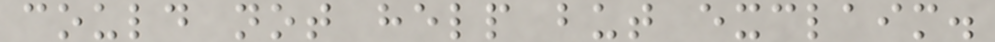could not help but exclaim.
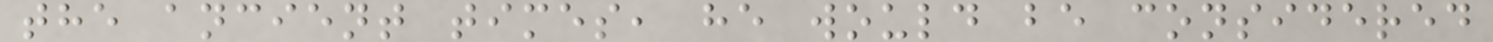the ancient times, he would be considered
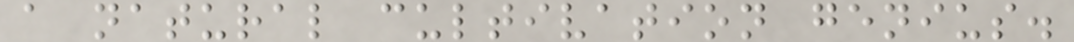a natural cultivation genius.
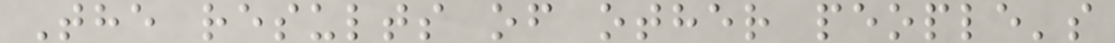The results of other people's
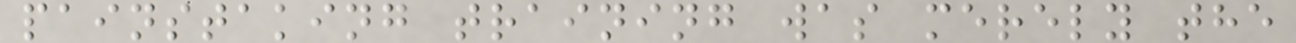painstaking training was merely the
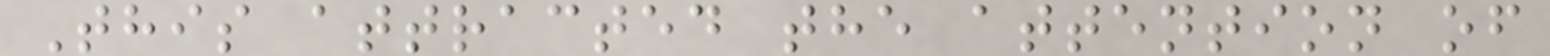This attracted the attention of
